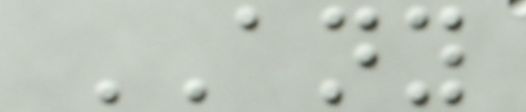ANY
